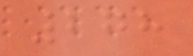278
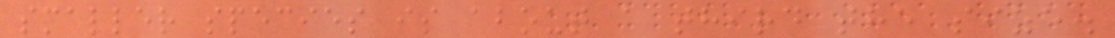smaller species is about a third the size.
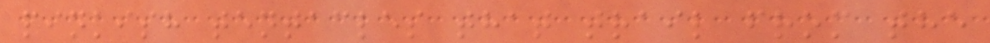pinkish tentacles that trail from the
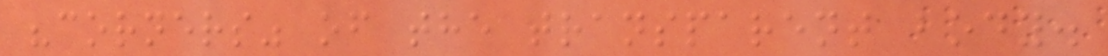"corners" of the transparent body.
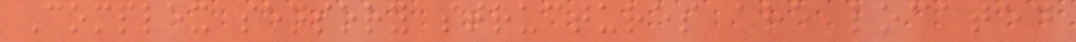Complex sensory structures are located
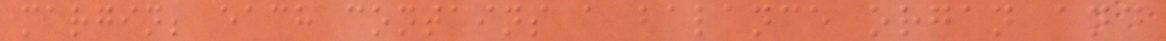margin; each contains a balance organ and
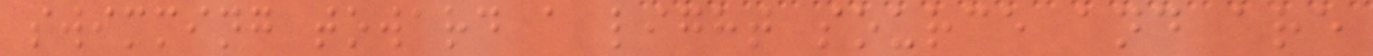swimming toward a light source and are
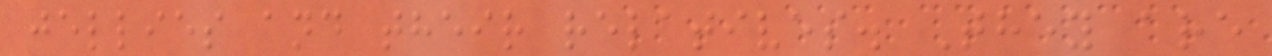jellies and their relatives. They are
